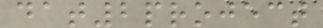dat2project
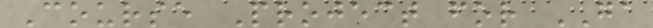Course Project for GA
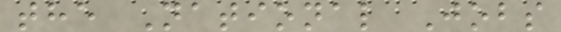the National Jobs
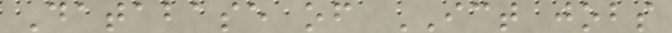Database of ICT jobs
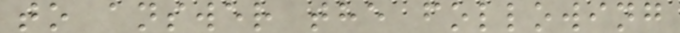to answer the following
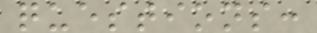questions:
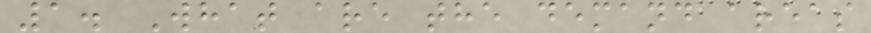1. What are the demand areas
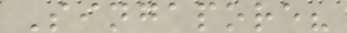Singapore?
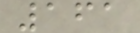161
